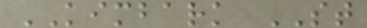KIMBARK ST
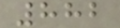882
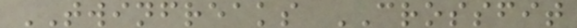TWINFREAKS CROSSFIT
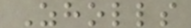Zholls
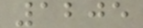1205
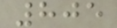805
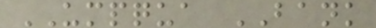UMPQUA BANK
